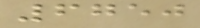6750
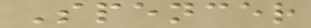Spencer
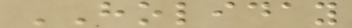HOLIDAY
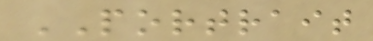PORTRAIT
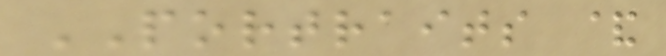PORTRAITS &
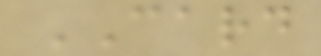CARD
